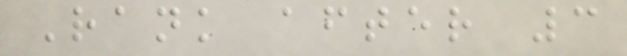Rank after 3
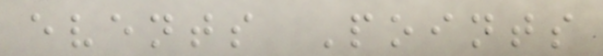events Points
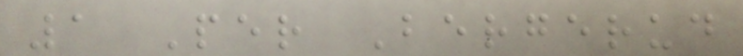1 Per Bergerud
